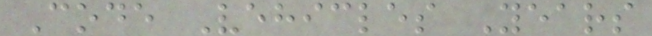Code Vehicles Years
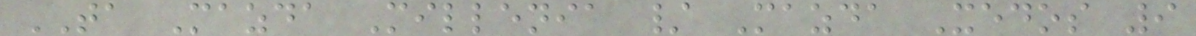TA Mazda Millenia / Mazda Xedos 9
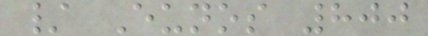/ Eunos 800
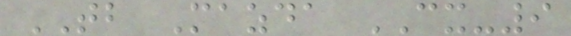TB Mazda CX-9
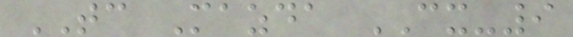TC Mazda CX-9
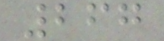267
